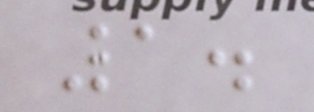1.
